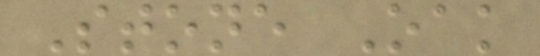Stone Oak
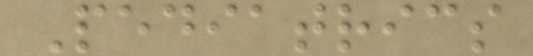Pediatrics
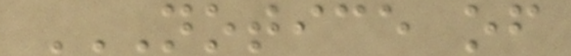NOTICE OF
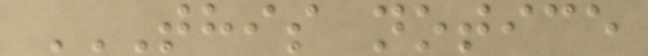THIS NOTICE
